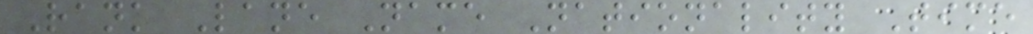Rank Lane Name Nationality Time
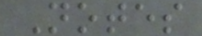Notes
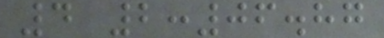4 2:06.87
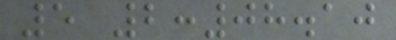5 2:08.10
